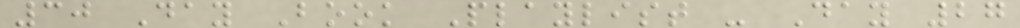30 Day Book Playlist - Day 27
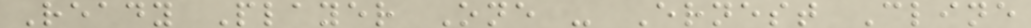Ready Player One - Ernest Cline
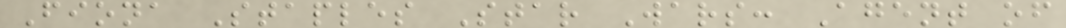Fiona Staples Star Wars: Agent of
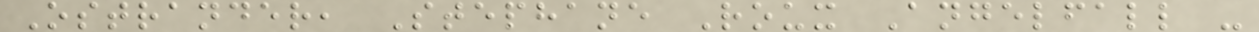Ostrander, Stephane Roux Angelfall -
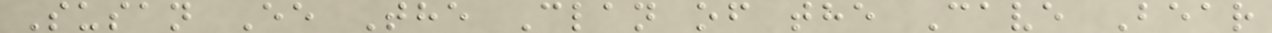Susan Ee The Clan of the Cave Bear
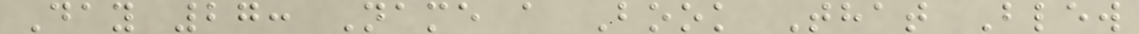Day 27: Name a Book That Blew
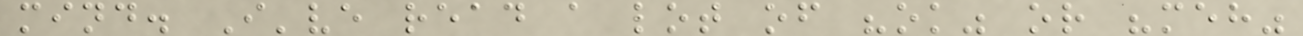mind. I've read a lot of "ok" or "meh"
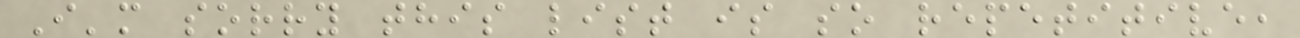I'm sorry this list is so repetitive,
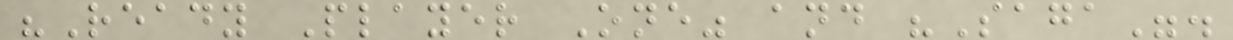"Ready Player One" and "Saga".
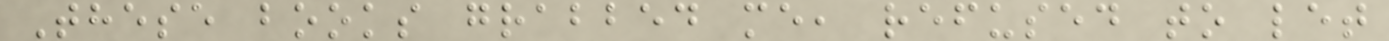These books grabbed me, refused to let
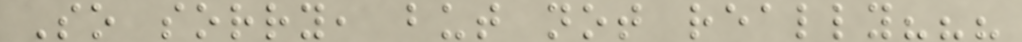So sorry, but not really???
